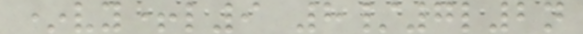*vy+l9 8/7l2n
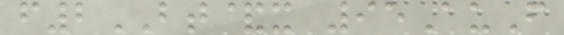f2BT&x 95AuF
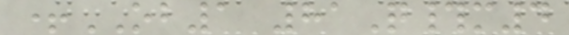+OB1 81Q#m4
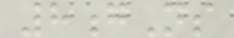8gNs
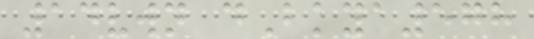14vwn dBkya578
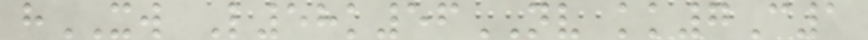hXW L58k56NV kk7C1
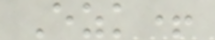Ezk+
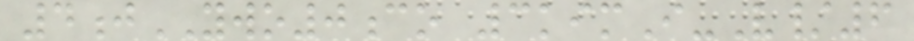4jYWO0co 3kimI-V/6
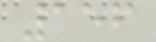156
